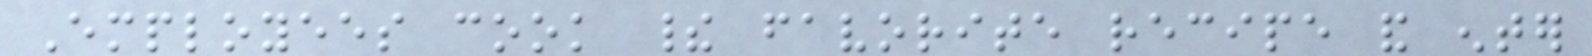Employees cook their favorite recipe and enter
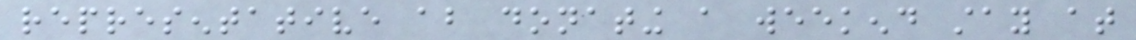representative about donating a weekend stay at
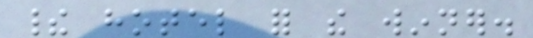their hotel for the winner.
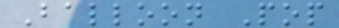Balloon Pop
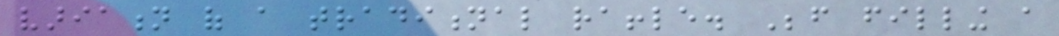variation of a traditional raffle. Before filling a
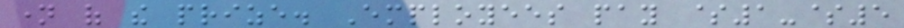name of the prize. Employees pay $1-$5
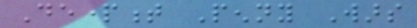Department Penny Wars
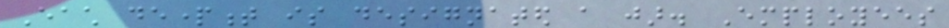Each department is designated a jar. Employees
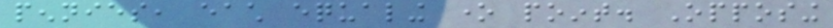pennies, each equaling one point. Opposing
